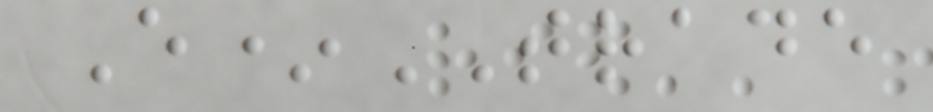E*TRADE
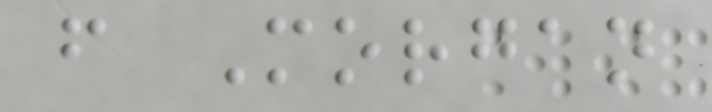from Morgan
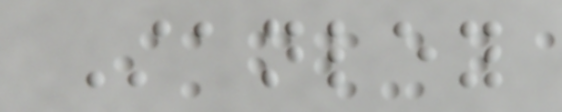Stanley
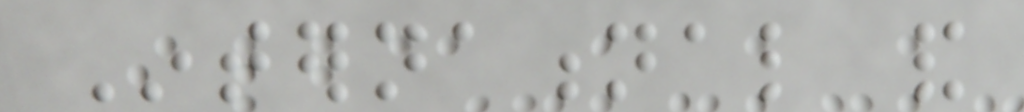International and
